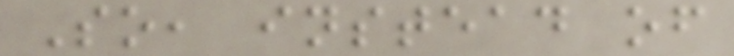So, instead of
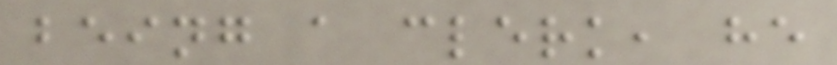being a clerk, he
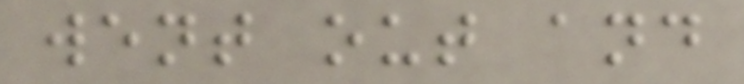went out and
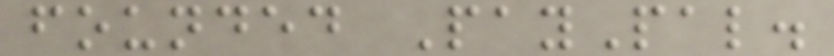founded PayPal.
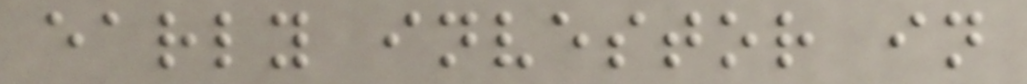early investor in
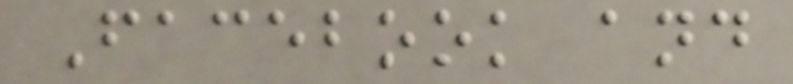Facebook and
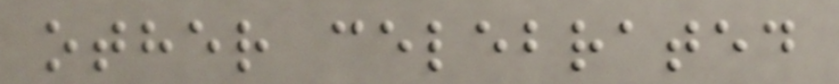other celebrated
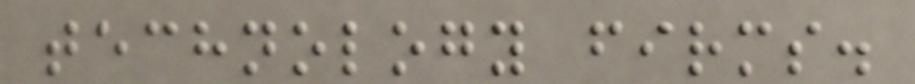technology firms.
